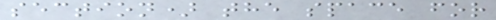section) the space for
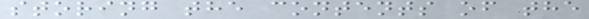storing the contents of the
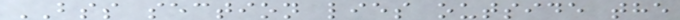BSS section lies outside the
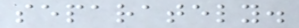separately.
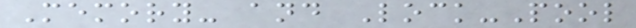Memory- and Lock-Pool
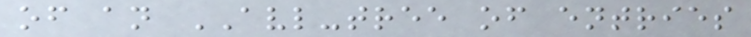of an AVL-tree of entries
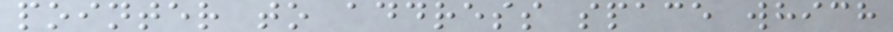pointer to address space which
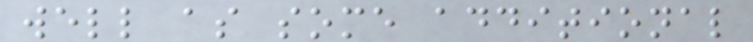well as some additional
